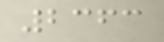2363
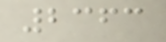2363
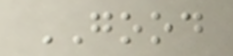GOOD
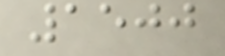1500
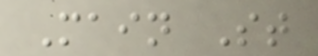Main St
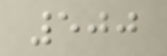500
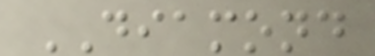DIAMOND
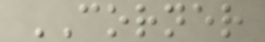CORNER
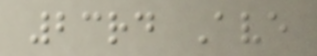23rd Ave
